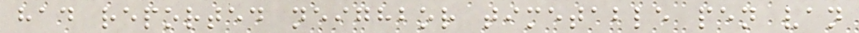had reported neighbor timetable pen van
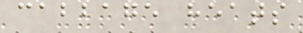cabbage heats
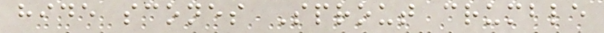hide scones Sprout crumble
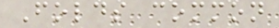Folds common
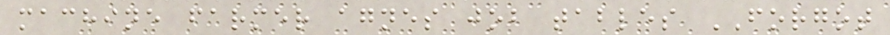machine farmer agnes job tables FORGOT
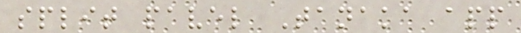split pavel Tanaka app
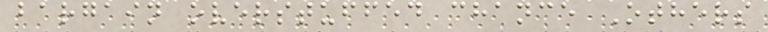bargain overstuffed chance Others
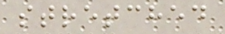stretched
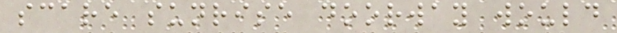scare sunrise doorway would
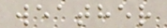weather
